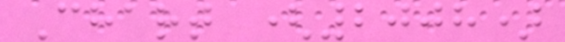Chart (2008)
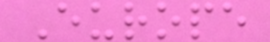Europe
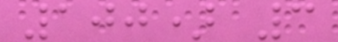100) 3
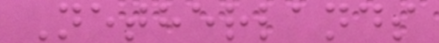Netherlands
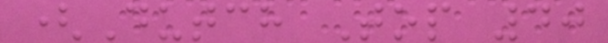(Dutch Top 40
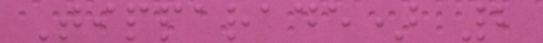Tipparade) 2
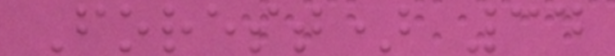Forest) 34
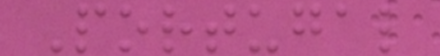Portugal
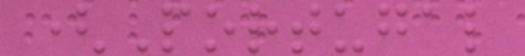(Portugal
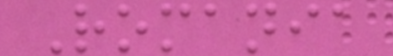Romania
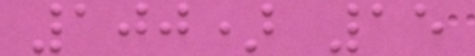100) 15
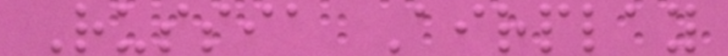Russia Airplay
